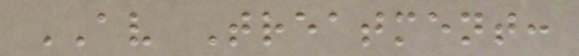AV Treatment:
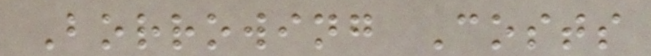Borrowing Costs
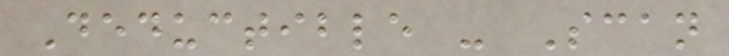Deductible - Scan
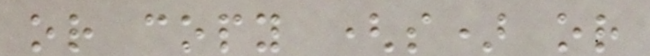or copy (s) or
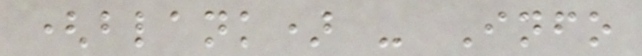(blank) - Info
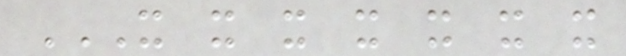X X X X X X X
